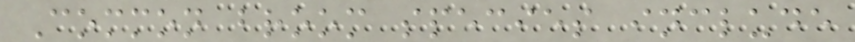Common broom species include
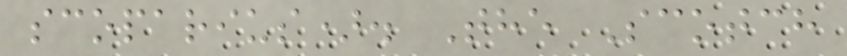scoparius). The Scotch
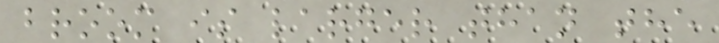broom is larger than the
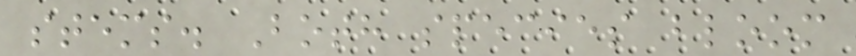stems. Both species bloom
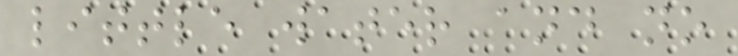little water and no
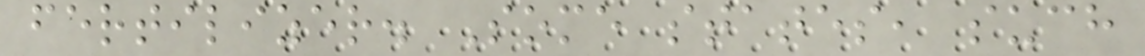fertilizer. Some states, such
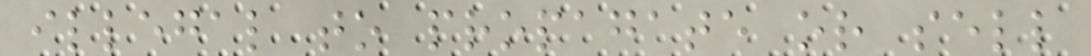illegal to propagate or sell
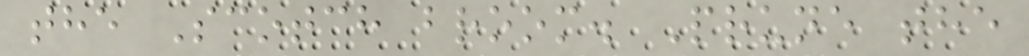the Scotch broom. Prune the
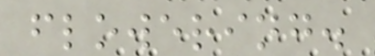flowering.
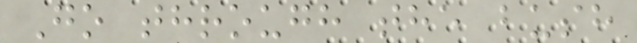Go through the bush
